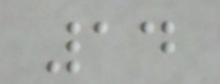14
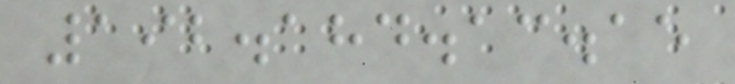192.184.13.15
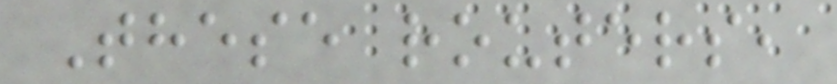These routers,
